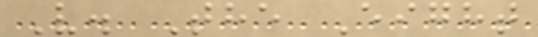V. The Eight
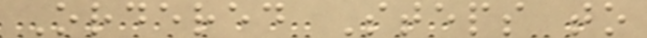Ordered Steps to
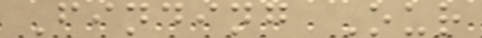Finding Our
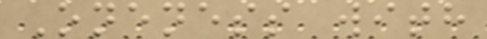Oneness with
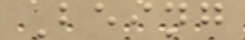Being
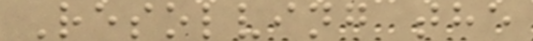Resolving the
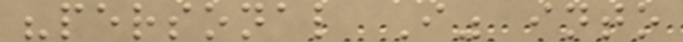"personal I" into
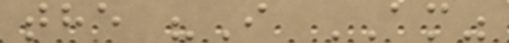the "I AM"
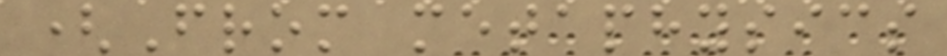(From metaphysics
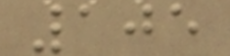105
